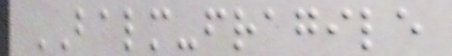BALM-fragile
